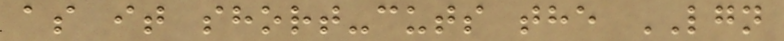as it short-cuts the LGN
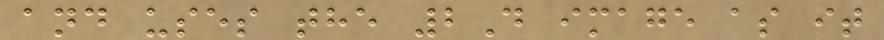and uses the 2D image as it
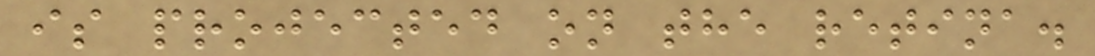is projected on the retina.
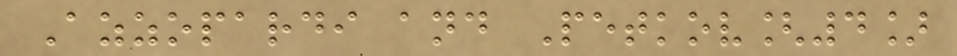Azzopardi and Petkov[4]
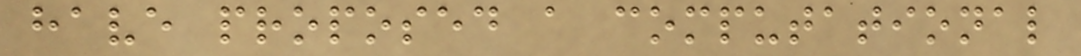have proposed a computational
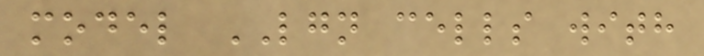model LGN cells with
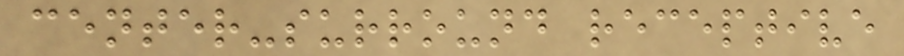center-surround receptive
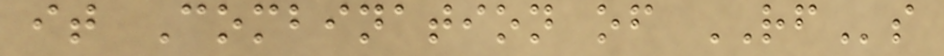it Combination of RFs
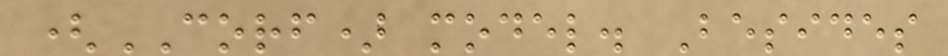(CORF) model. Besides
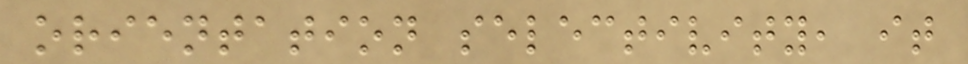orientation selectivity, it
